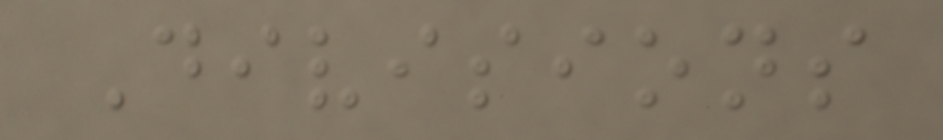Divisions
